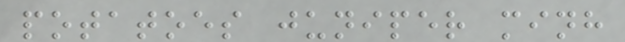potatoes juniper minh
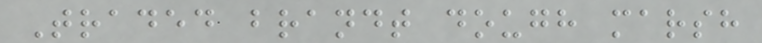Traded brandt dough marsh
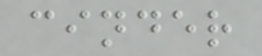cinder
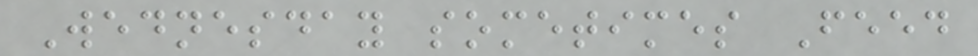Wednesday sometimes Feed
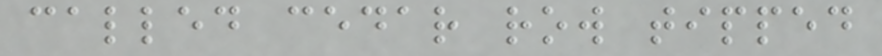called cedar row tipped
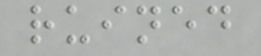ruined
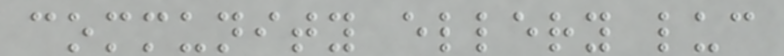community ellery luc
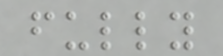fully
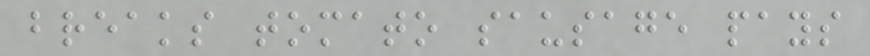breaks tomato sausage pays
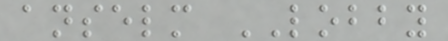anselm LOBBY
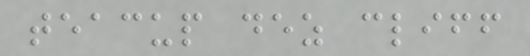teacup dez cliff
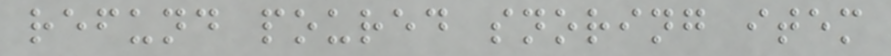refund poured snoring item
